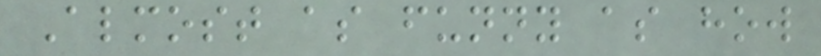Almost as funny as how
